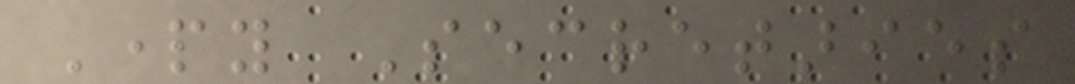Party Secretaries
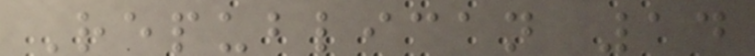Republican 14
